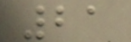21
